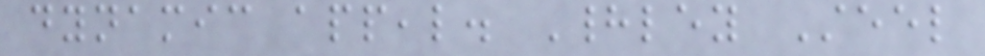dynamic appeal. Hadley Steel
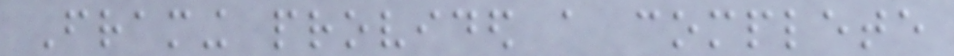Framing provided a complete
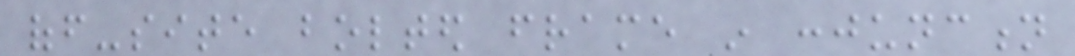off-site bolted frame in conjunction
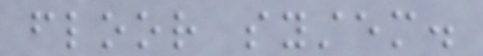floor system.
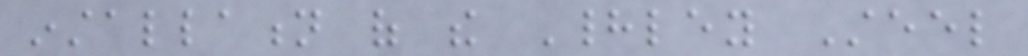installation of the Hadley Steel
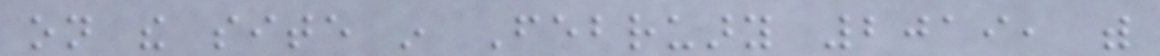on the site in February 2019, with
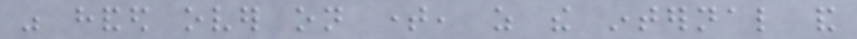was handed over on time, as the internal and
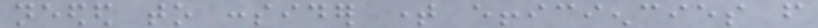needed to consider time efficiencies from
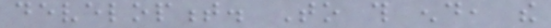development. To this end, the
